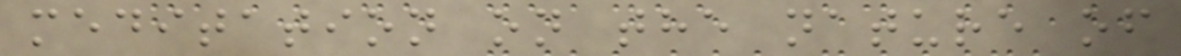meditation on the nature of
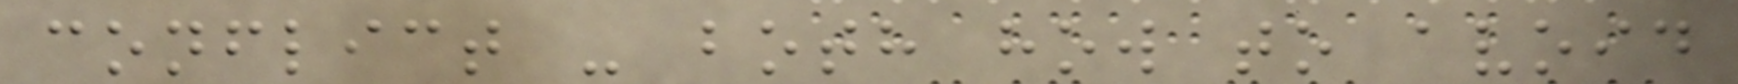conflict - both how to avoid
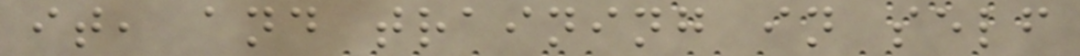it, and training in self
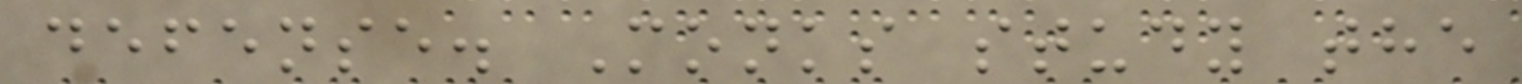defense. Monks study the
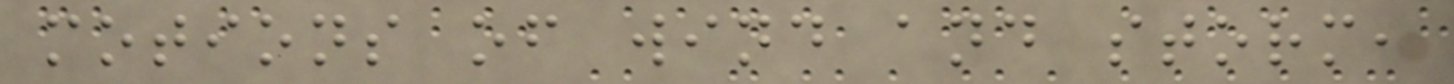motions of wind and storm,
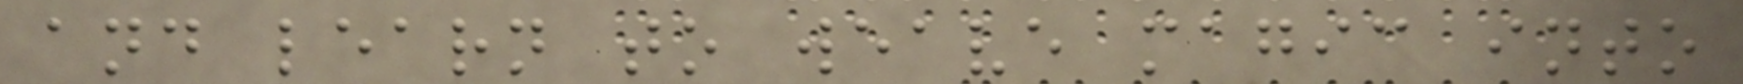and learn to weave magic into
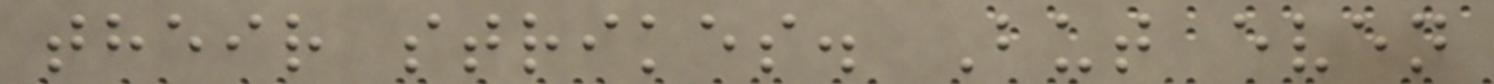their strikes. But even
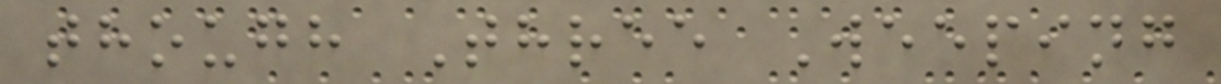though Three Weeping
